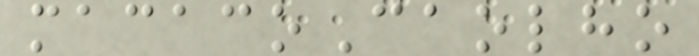macacoCaolho
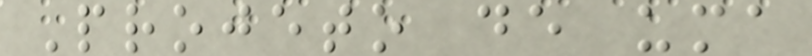Projeto de uma
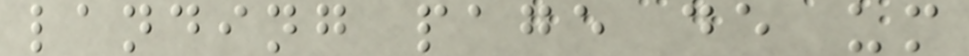landing page de um
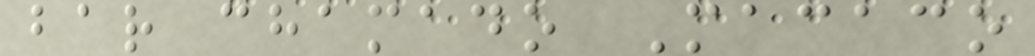bar chamado Macaco
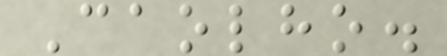Caolho.
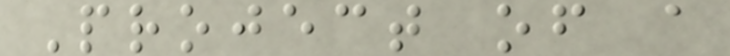Project of a
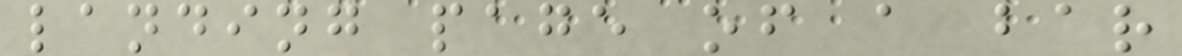landing page of a bar
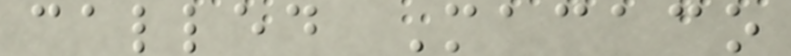called Macaco
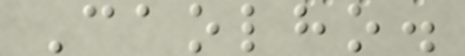Caolho.
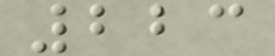223
